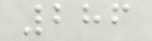286
